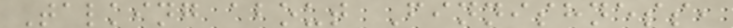Talking about Finnishness,
